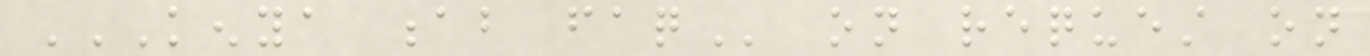KENYA AB FAQ on request on
